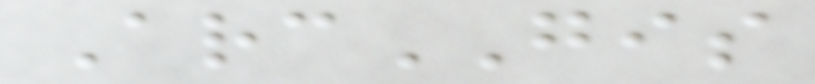ArcGIS
